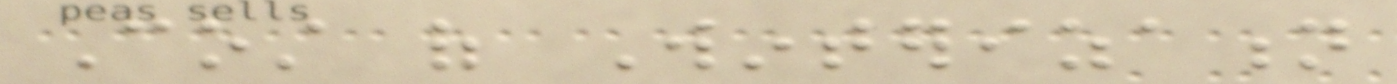Cost of Winterization
